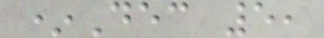*Dec 5,
